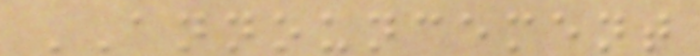ANNOUNCEMENT
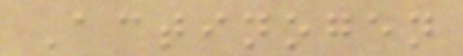Actinogen
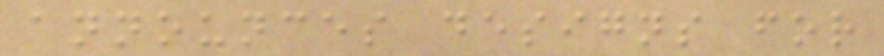announces designs for
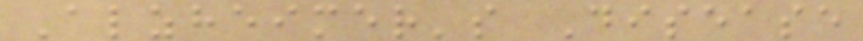Alzheimer's Disease
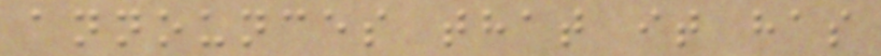announces that it has
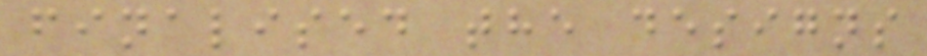finalised the designs
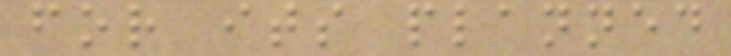for its planned
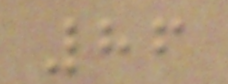86
